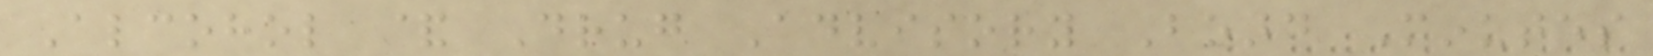Alcohol & Drug Advisory Board Minutes
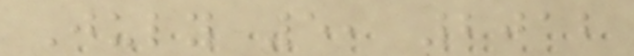July 5, 2012
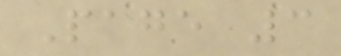Page 3
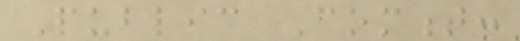Public Comment:
